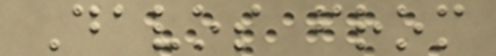Davos from
